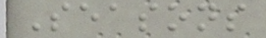Seasons
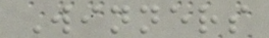Winners
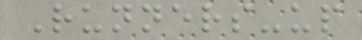Runners-up
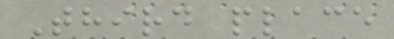Third place
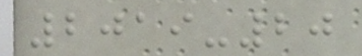2019-20
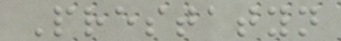Prestatyn
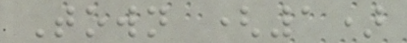Town (1)
